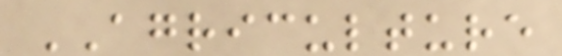AGRICULTURE
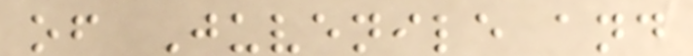of Juvenile and
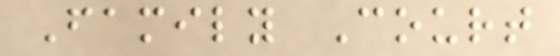Family Court
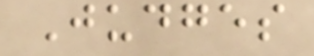Judges
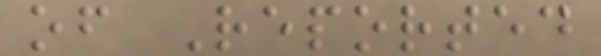of Reported
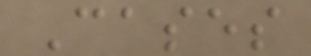Cases
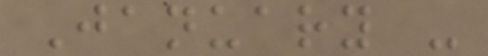January -
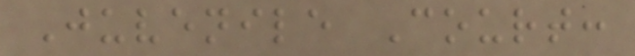Juvenile Court:
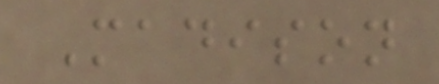Madison
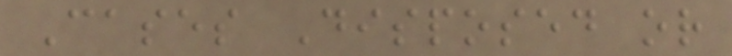Cases Disposed or
